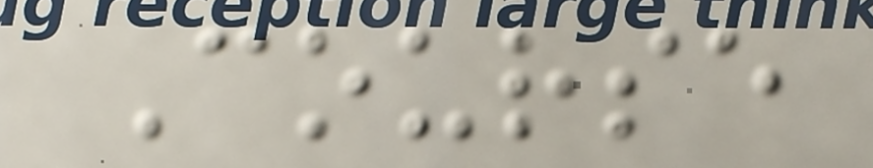Course
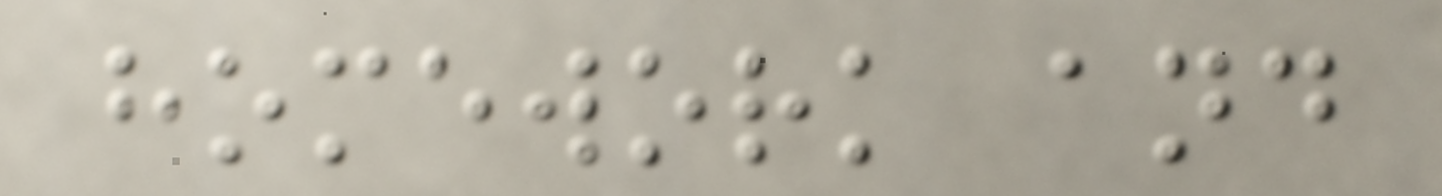homework and
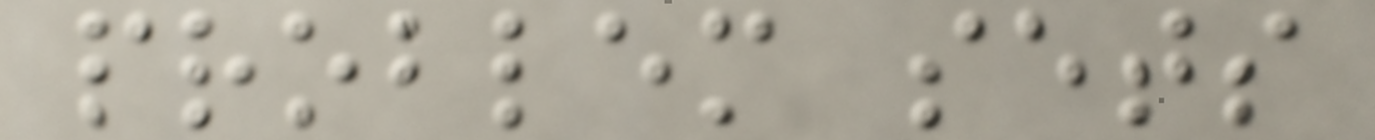problem sets
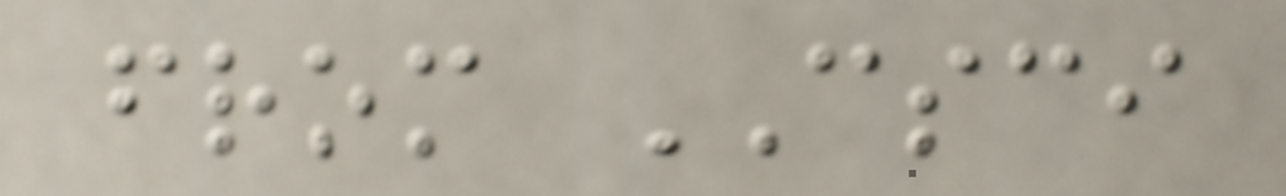from CSCI
